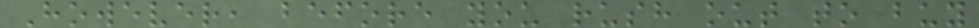However, before you rush out to buy
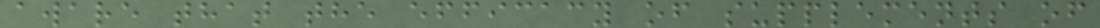aware that the efficacy of supplements of
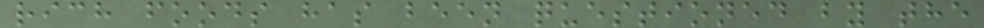rich foods has been questioned by the
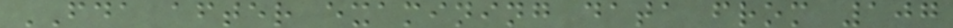FDA after examining data from 107
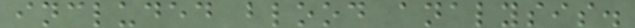included blood analysis.
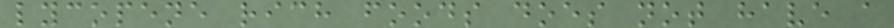lycopene rich foods does not have a
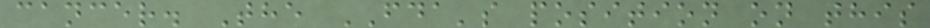cancer. The FDA's position on this
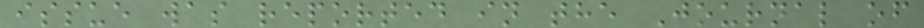issue was reported in the Journal of
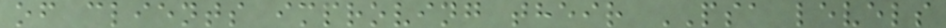of clients improving their PSA levels
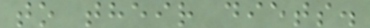to their diets.
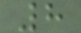8
